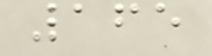165
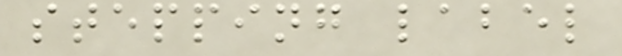stepping label
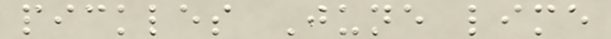pickles June lime
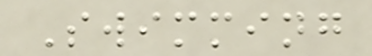Swimming
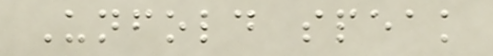Unfold speak
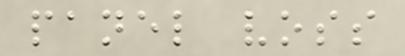panel voss
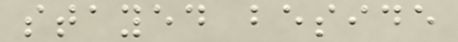stayed beside
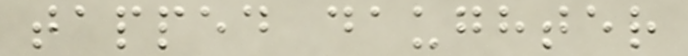tapped daughter
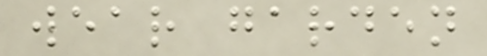wear garden
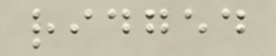ridged
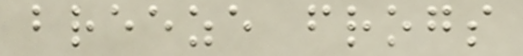breeze frogs
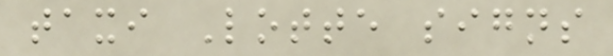taxi Lotte signs
